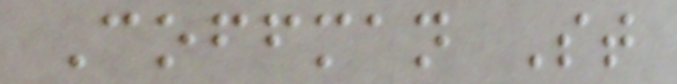Coffman St
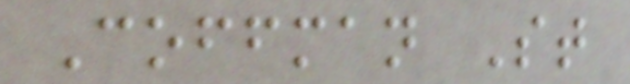Coffman St
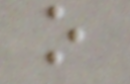o
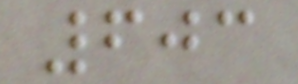603
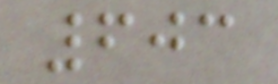603
